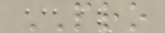PRO
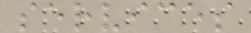services
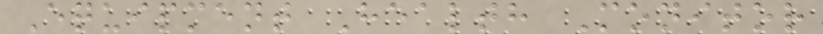Equipment Health Monitor
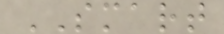SMART
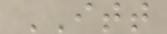ITT
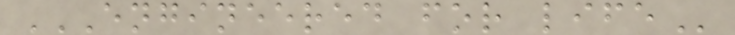ENGINEERED FOR LIFE
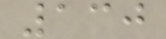130
